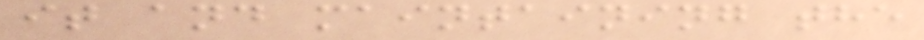it and maintaining the
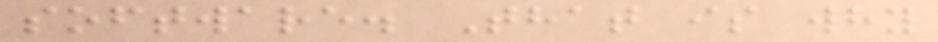software. That is why
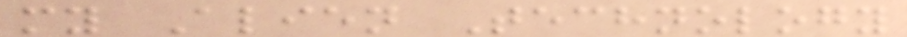my Alien Technology
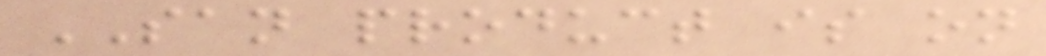SAN product is on
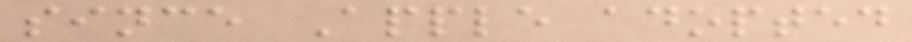since Apple adopted
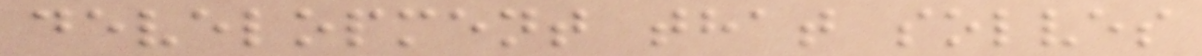development that solves
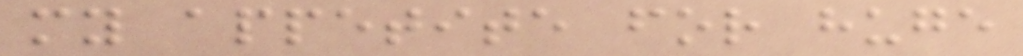my appetite for huge
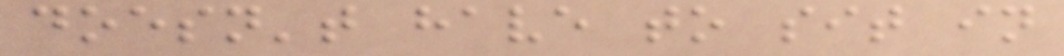doesn't have to sit in
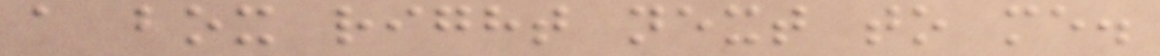a box right next to me.
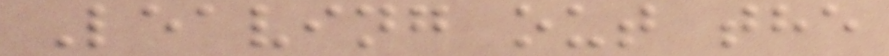Leaving out the
